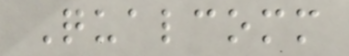Qualcomm
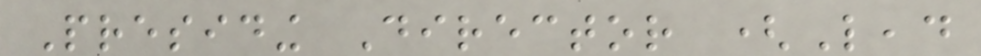Presiding Director (Lead
